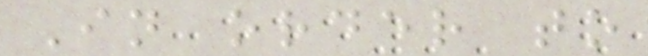In order to
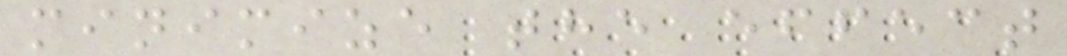minimize the effect
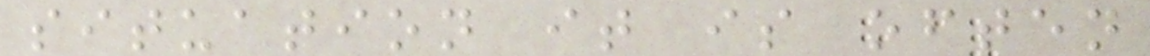situation it is often
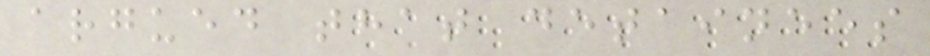argued that detainees
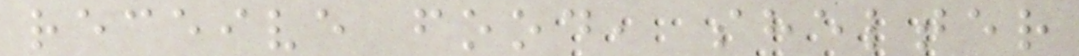receive food, shelter
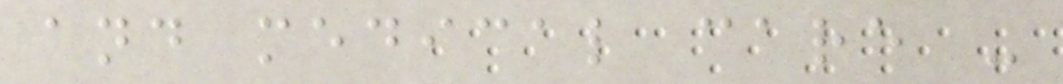and medical care -
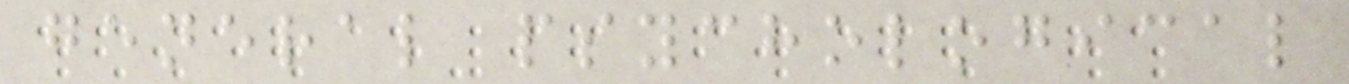general psychological
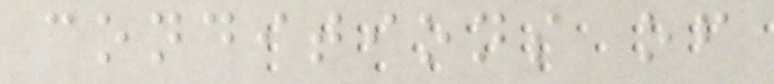conditions of
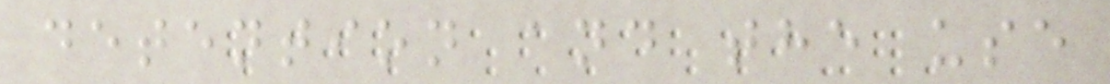detention and the use
